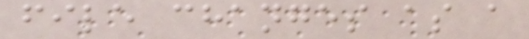file changes as a
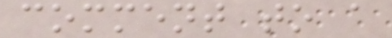comment to a
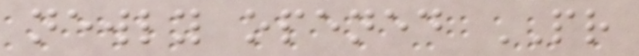newly opened PR
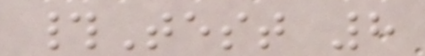#Test 8
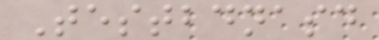Testbdnasd
